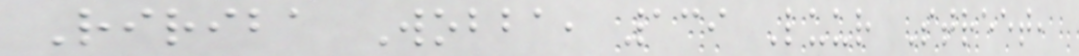Ririba Wobba, 139 Luur Street,
